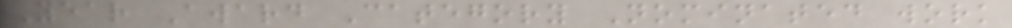Year Award Category Nominated work
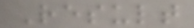Result
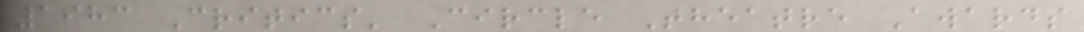1983 Critics' Circle Theatre Awards
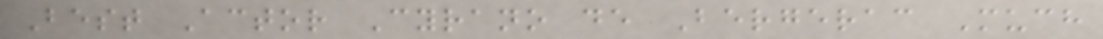Best Actor Cyrano de Bergerac Much
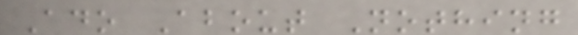Ado About Nothing
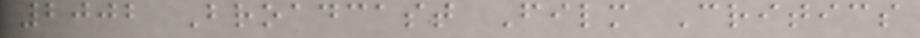2002 Broadcast Film Critics
